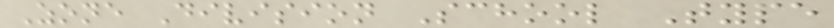Zone Division School Type
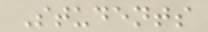Students
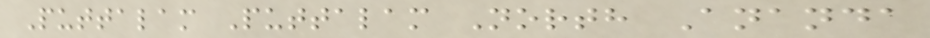Puttalam Puttalam North Ananda
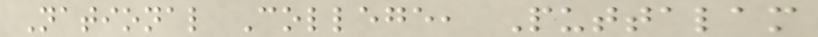National College, Puttalam
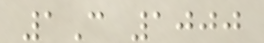1C 1000
